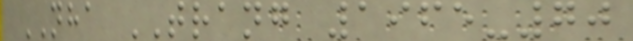NHA TRANG 1965-70
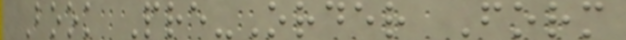Book Pre-Order Form
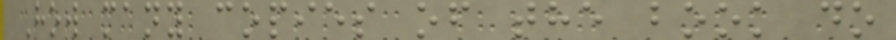How many copies of the book do
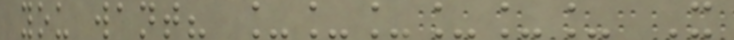you want? ______ X
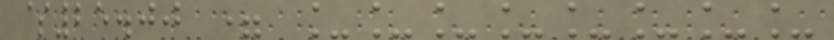$25.00 = ________
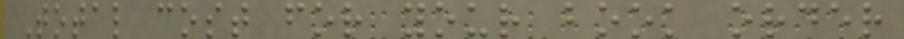Total cost for your book order
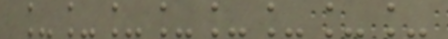________
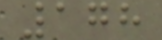178
